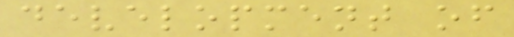development of
